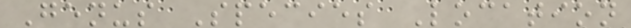Genus Species Location
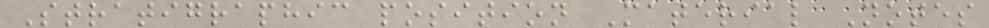Stratigraphic position Material Notes
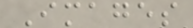Images
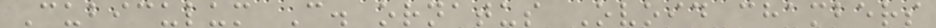Cubiculum C. ornatus Ovoid chambers
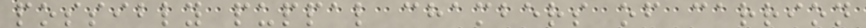possibly puppal chambers of carrion
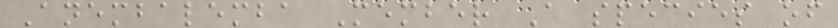Anembalemba Member A species of
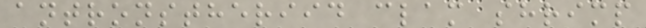antronstheriid clam shrimp
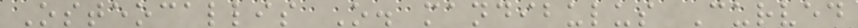Osteocallis O. mandibulus Curved
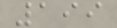199
